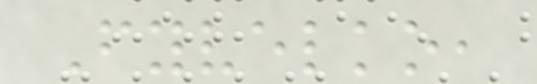Fyvelko,
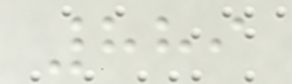889
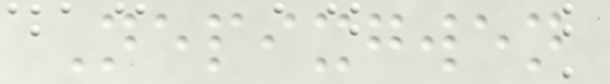Nepixgwen
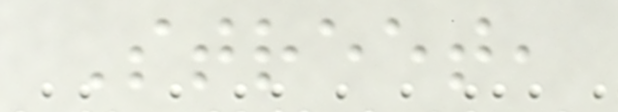Street,
